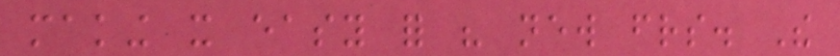making it easy for his new friends. The
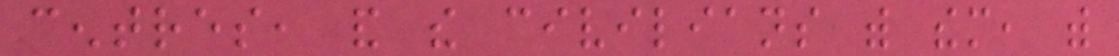centres, and the civilians with them, with
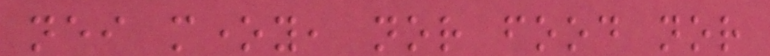neither money, nor food nor
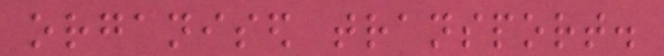organised transport.
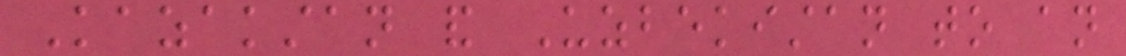Kazakstan and Uzbekistan to an
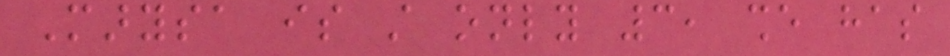Marysa is still only 3, she has
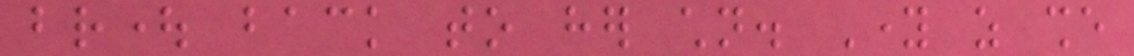brought back to her children. Young as she
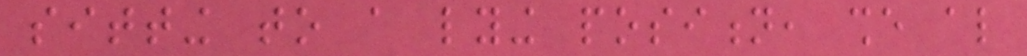sitting to a lying position, she also
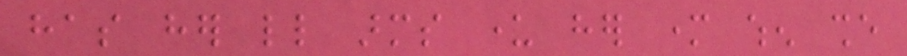has her little arms under her mother when she
